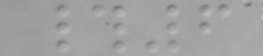#6
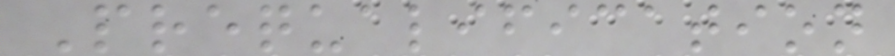Prequalification
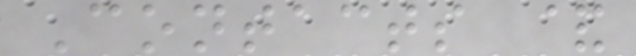Contacts &
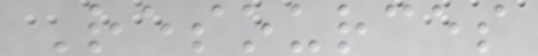Resources
